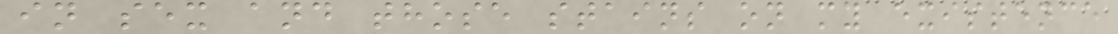in sex and those stains on my existence
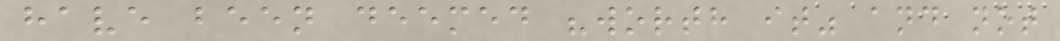have been deemed "worth it" and not
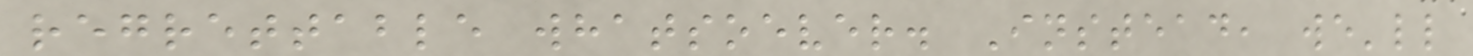regrettable whatsoever. Instead, we'll
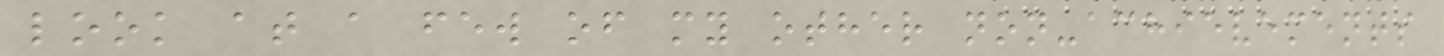look at a few of my other non-achievements
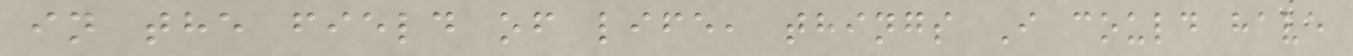in the field of life, things I could have
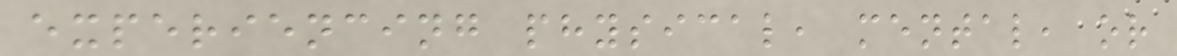experiencing physical, mental, or
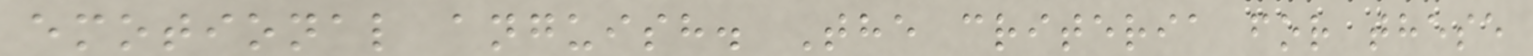emotional anguish. The criteria for these
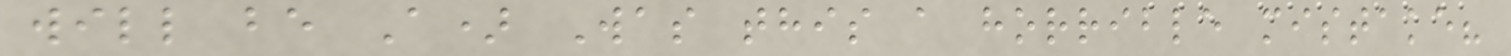will be A) Was this a horrible mistake?
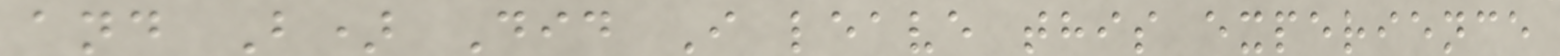and B) Did I leave this experience
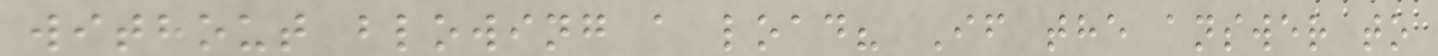without blowing a load? If the answer to
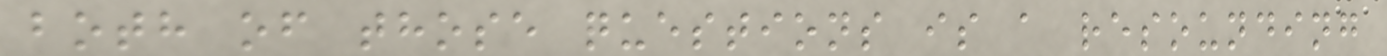both of those questions is a resounding
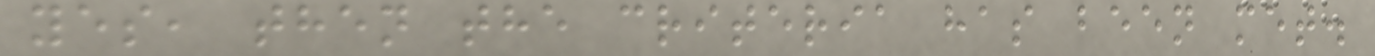yes, then the criteria has been met.
